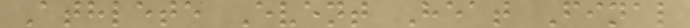Athlete Event Heat Final
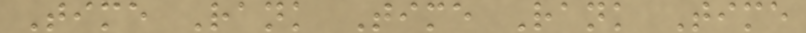Time Rank Time Rank Time
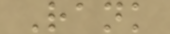Rank
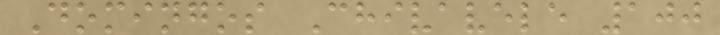Domingos Chivavele 100
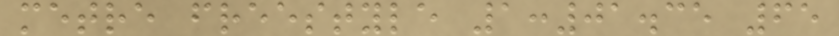metre freestyle 1:01.35 65
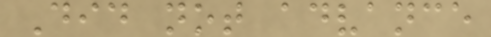Did not advance
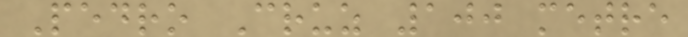Pedro Cruz 100 metre
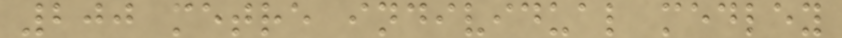200 metre individual medley
